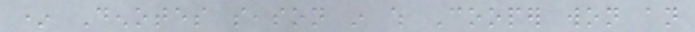* Denotes season in which Cooper won an
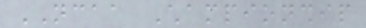NCAA Championship
